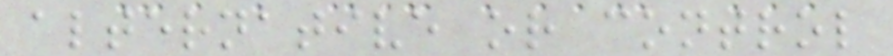alternative or control
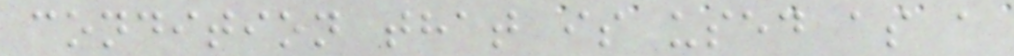condition that is used as a
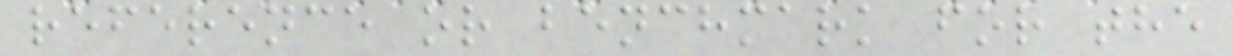reference or benchmark for the
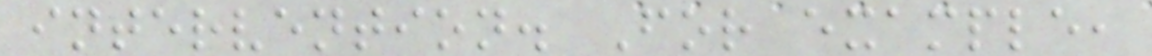intervention. For example,
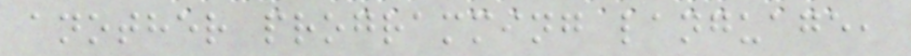another programming language,
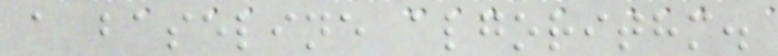a baseline algorithm.
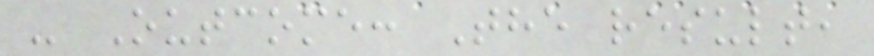- Outcome: The result,
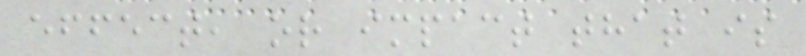effect, or impact that is
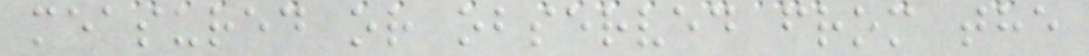measured or observed from the
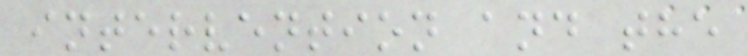intervention and the
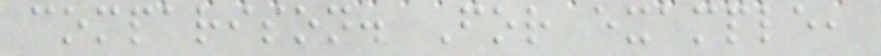comparison. For example,
